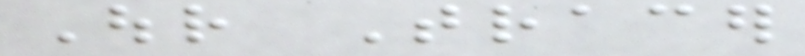Our Tracer
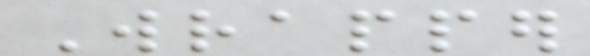Wrapper
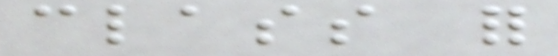class for
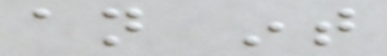an int
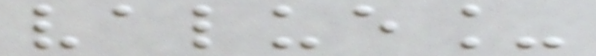value_
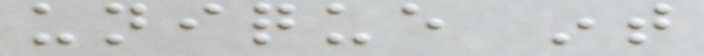unique int
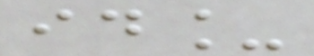id_
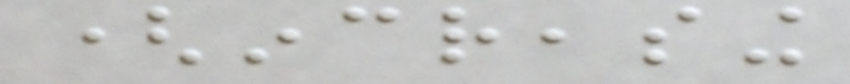(increasing
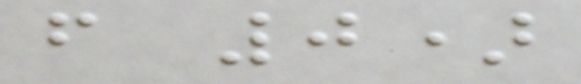from 0)
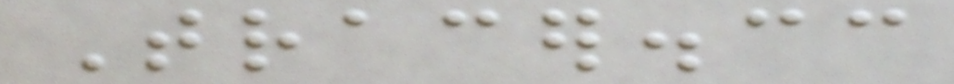Tracer.cc
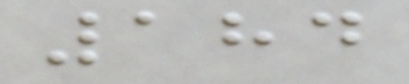184
